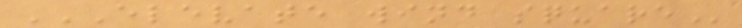ELEVATE WIND SQUARE
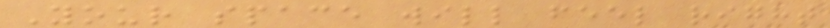Your space will feel right
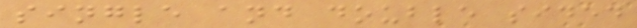single and double sided
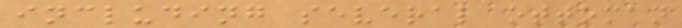including several ottoman
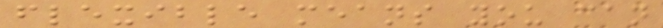flexible means you can
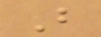B
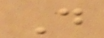D
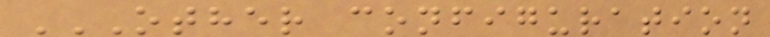OTHER CONFIGURATION
